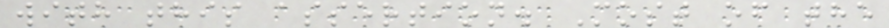with this assertion. Most of the
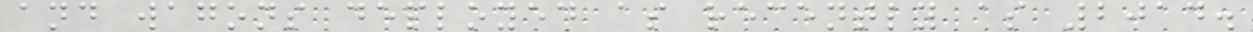and wagons deployed as recently as 2014.
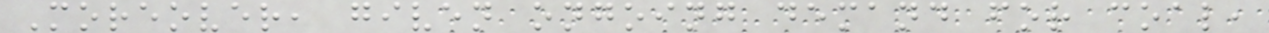Moreover, given ongoing demand for coal,
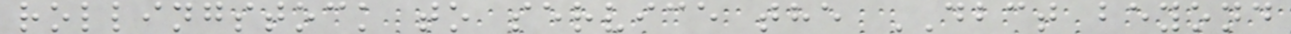rollingstock to service the DBCT beyond
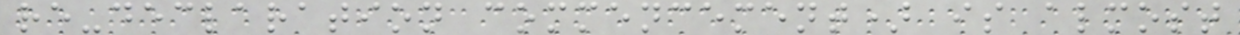re-declaration commencement) is almost
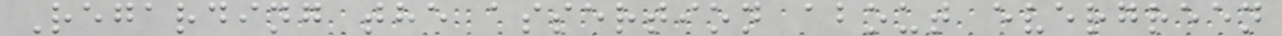Regarding the assertion about evergreen
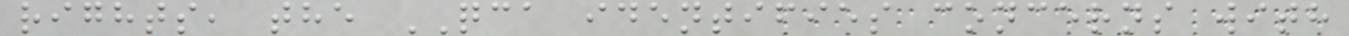rights, the QCA identifies concerns with
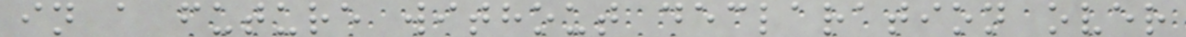in a future without declaration over
